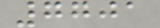7701
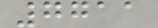7711
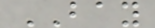BAY
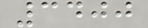3400
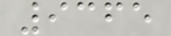9365
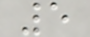5
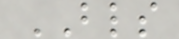BLS
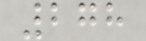278
